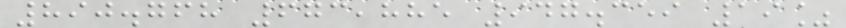890.768 673,885 947.359 19%
